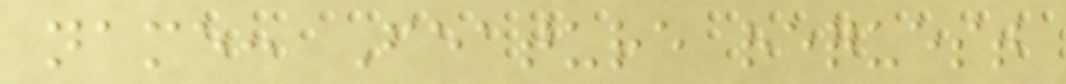name: Feature request
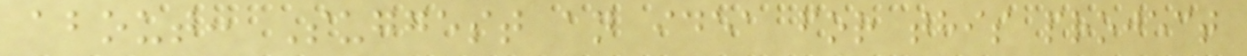about: Suggest an idea for this project
